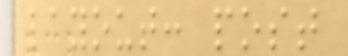layout: post
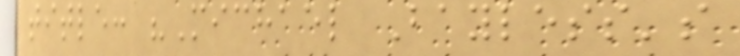title: "Michael Bayless's
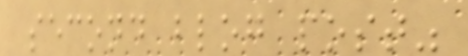second blog post"
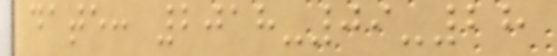date: 2018-09-28
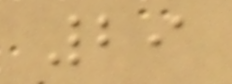29
